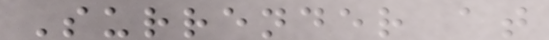Surrender at
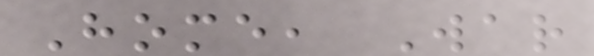Home, War
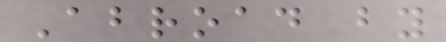Abroad by
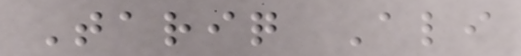Tariq Ali
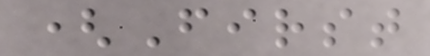(First
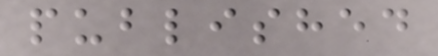published
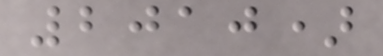2010)
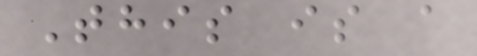This is a
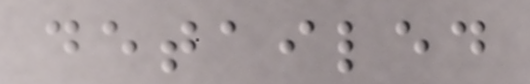detailed
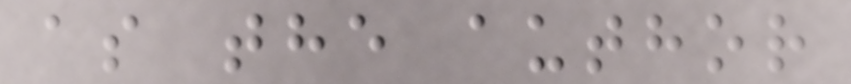as the author
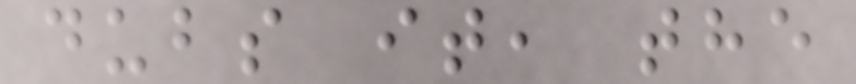dubs it, the
